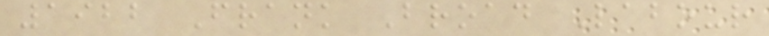1922 Frank Broad Labour
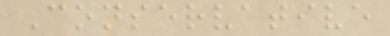Conservative
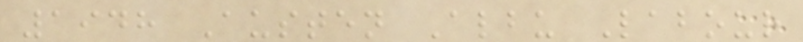1948 Austen Albu Labour
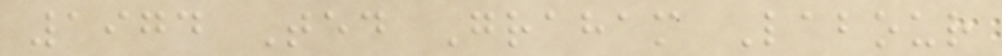1974 Ted Graham Labour
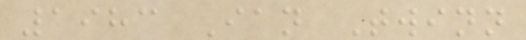1983 Ian Twinn
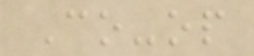Co-op
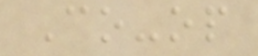Co-op
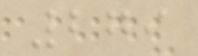279
